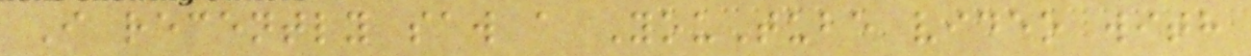I recently saw a YouTube video with
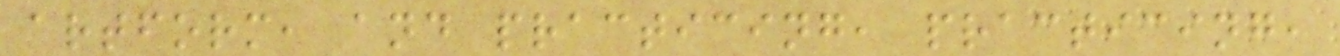artform, and practicing, practicing,
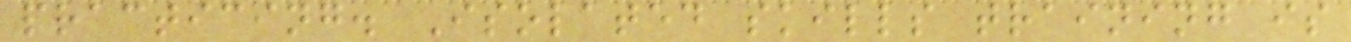practicing. Isolated skills training is
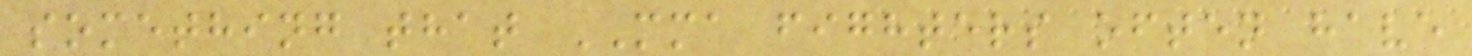something that MMA fighters often have
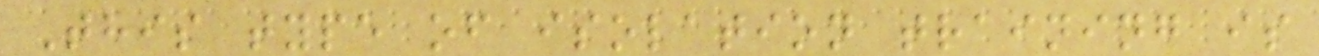This type of isolation training is
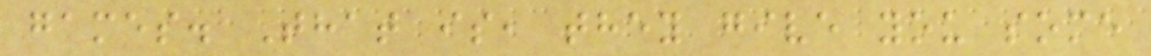games. That is, they give you some
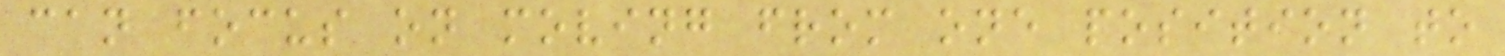can focus on moving from one position to
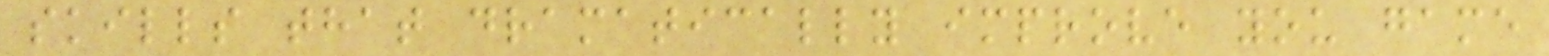skills that dramatically improve you game
